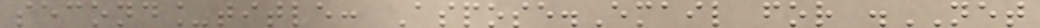second_title: Aspose.Email for .NET
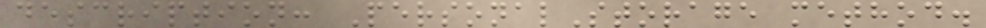description: PersonalStorage method.
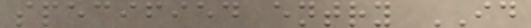specified entry ID
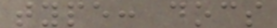type: docs
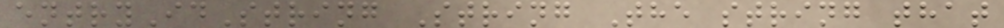entryIdString String The string that
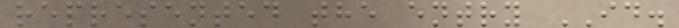represented the entry ID.
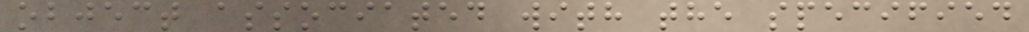object associated with the specified
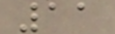11
